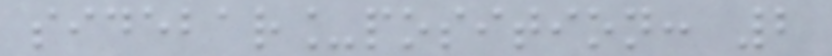sidebar_position: 2
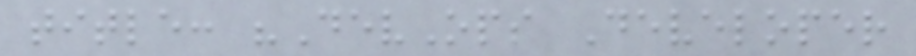title: "DevOps Developer
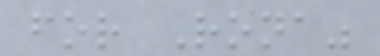for Rona"
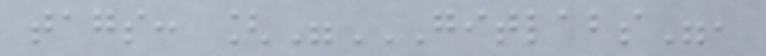tags: ["GITLABS",
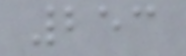253
